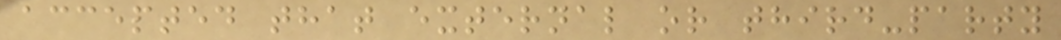accepted that external or third-party
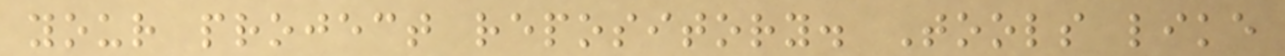your project repository. Tools like
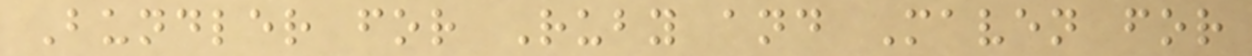Bundler for Ruby and Maven for
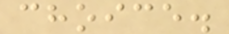choice.
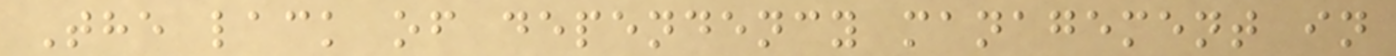The lack of dependency management in
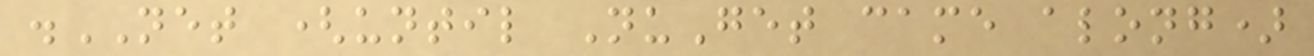.NET (until NuGet came along)
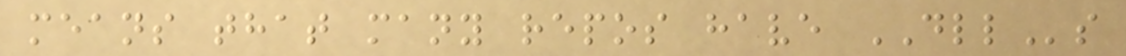means that many repos have DLLs
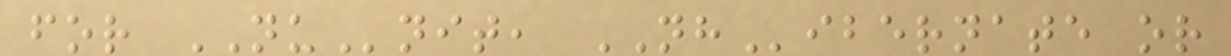for NUnit, NHibernate or
